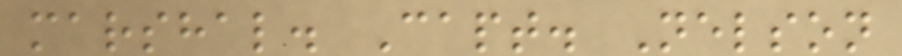marshal. Capt. Nelson
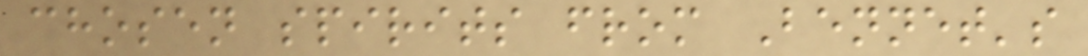chosen spirits from Bennet's
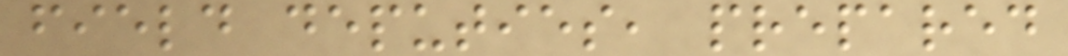field deputies, prepared
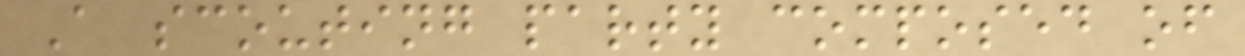A scouting party composed of
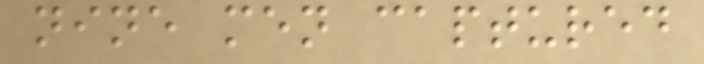nine men captured
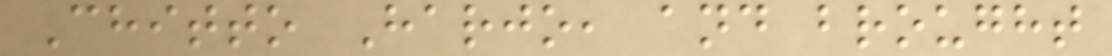Chitto Harjo, and brought
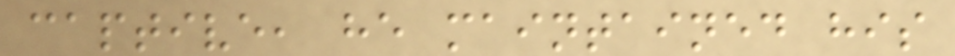captive, he maintained his
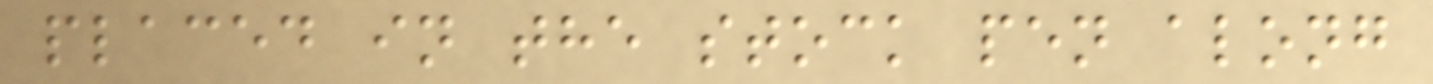placed in the stock pen along
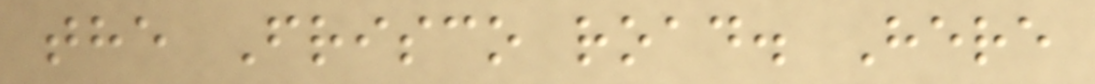the Frisco road. Here
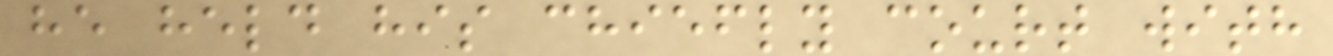he held his chiefly court with
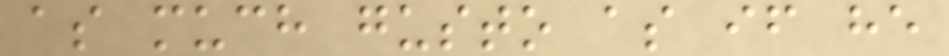as much gusto as if he
